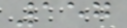157
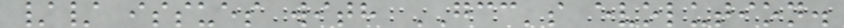// issues with GCC's evolution.
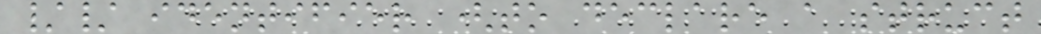// identifier (to declare a struct
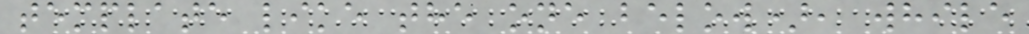template like the one below), while
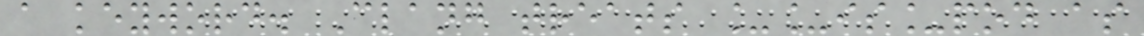a keyword. Clang treats __is_pod as
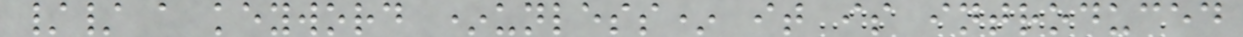// a keyword *unless* it is introduced
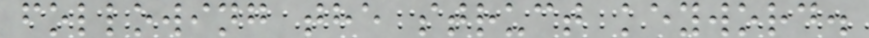following the struct keyword.
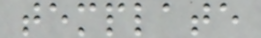template
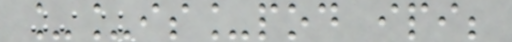__is_pod ipi;
